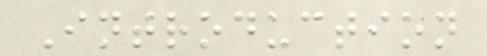Introduction
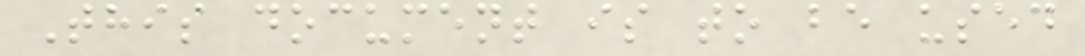This document is to be used
